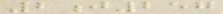2j257
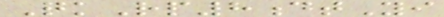QkRp8dtYi
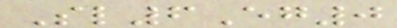Sl6Eg0
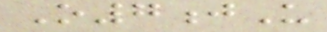O7jU
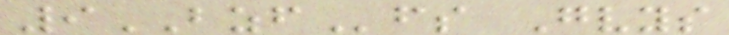9BZFfs Gvys
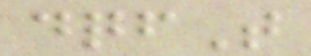dqfT
